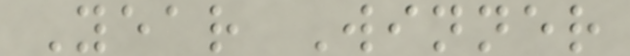Year Winner
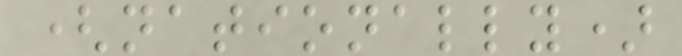(nationally)
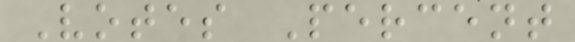Votes Percent
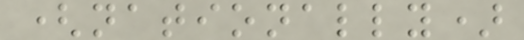(nationally)
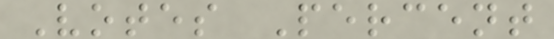Votes Percent
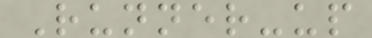Runner-up
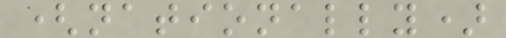(nationally)
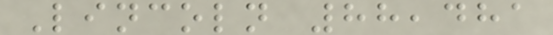Lincoln 88,481
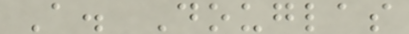A. Douglas
